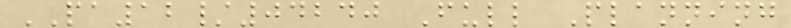PA12/04240 Full Planning
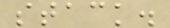stack.
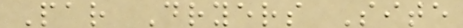Par Dryers Site
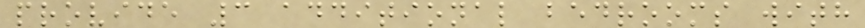provide 3 additional bedrooms with
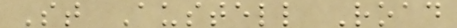St Austell Road
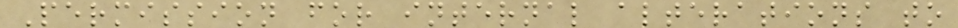Permission for internal alterations to
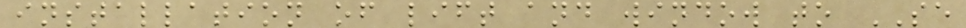installation of lift and window to SE
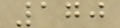170
